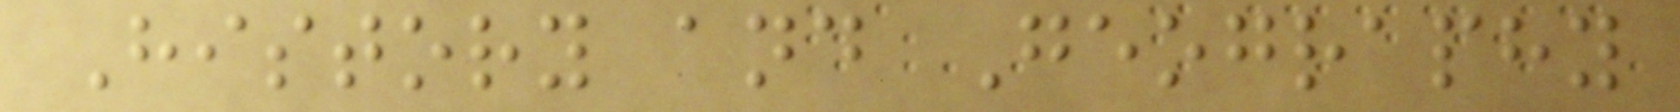History and Geography
